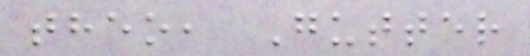theo, Gutter
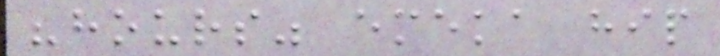"hours" emeka hip
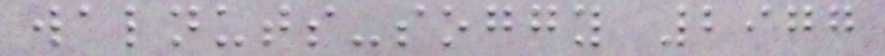walnuts-soggy 2977
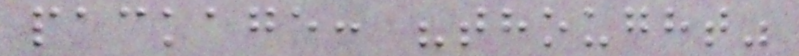package: "thought"
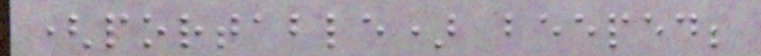(portable) beeped;
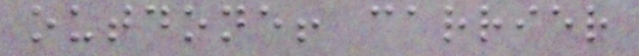outdone! carrier
